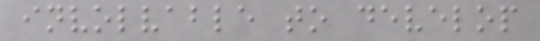involvable to develop
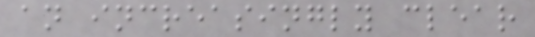an increasingly clear
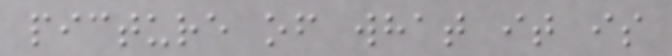picture of what it is
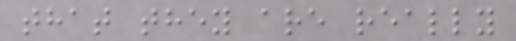that they are really
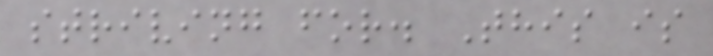striving for. This is
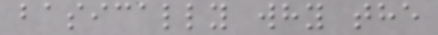basically why the
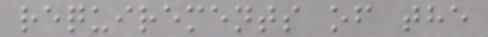requirements of the
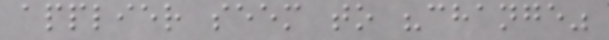applier seem to "change"
